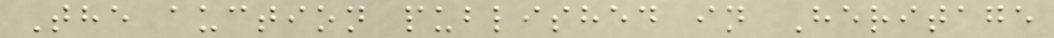The auction published in Heritage
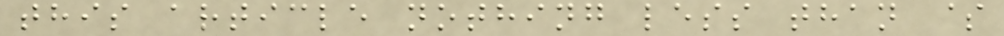this article nothing less than $
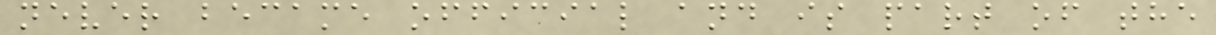never became official and is part of the
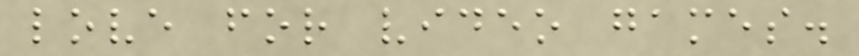love for video games.
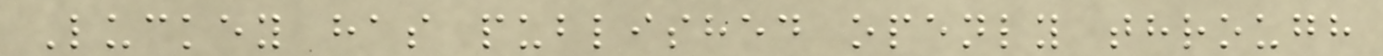Luckey has published openly through
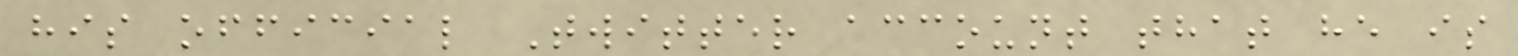his official Twitter account that he is
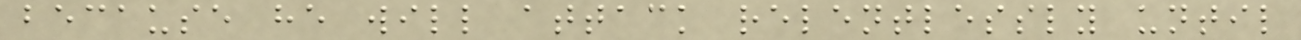because he will attack relentlessly until
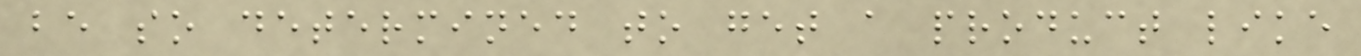be so determined to get a product like
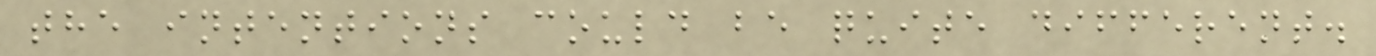the intentions could be quite different.
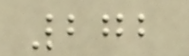272
